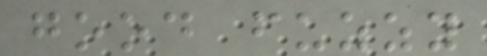good fuzzy
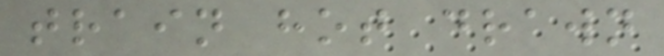train hot drawn
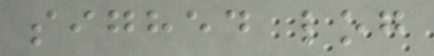sighed log
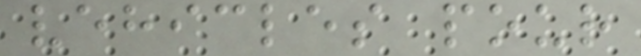vehicles pour
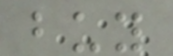buy
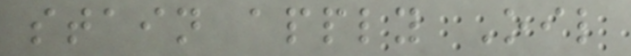stain apply Oil
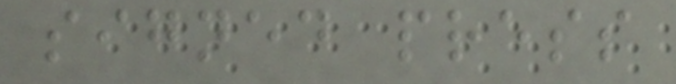signed press
